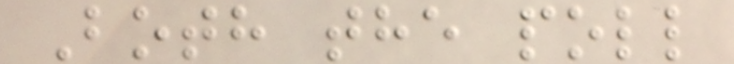Both the poll
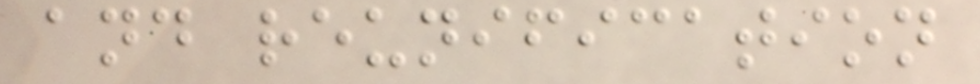and reunification
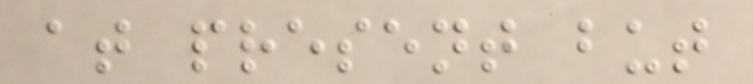at present but
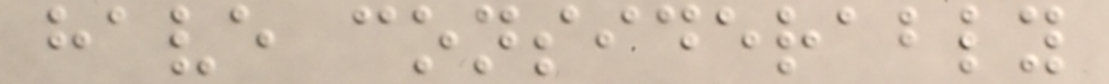have considerably
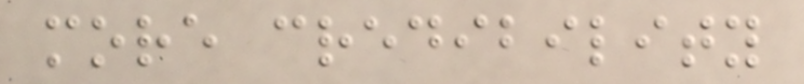more credibility
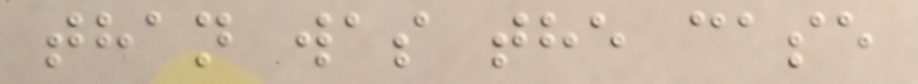than was the case
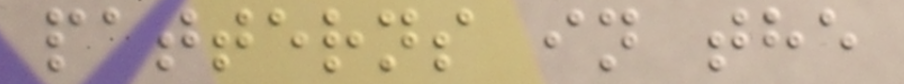patterns in the
